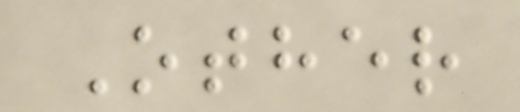Other
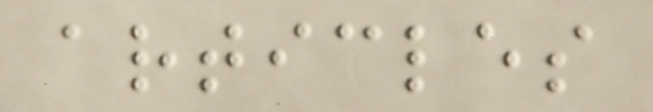articles
